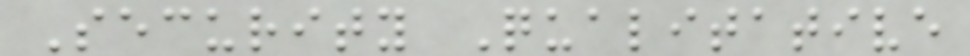Security Qualitative
